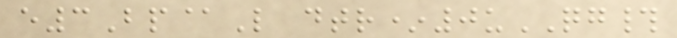e3Bp@L dtr*0uQG#
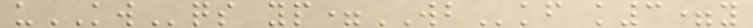uKWqs yp=WBkf k3=y
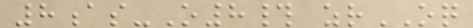8as-O8# zrOQ
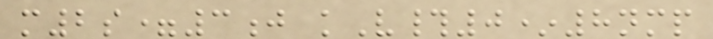m2s=3j kV#0*8nmp
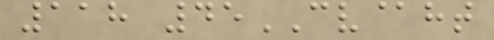118 45CV@ht
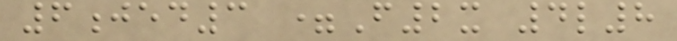6jed3 =F2x 4l8
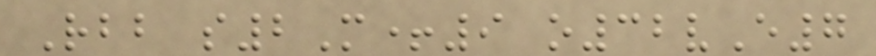Rbb s2M+9 o32vE7
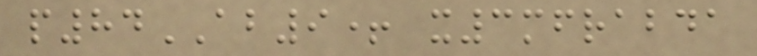p84AB9+ x3mfrabda
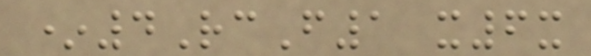*4RcF1 x6x
